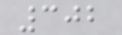302
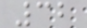32
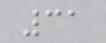31
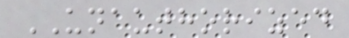UNAUTHORIZED
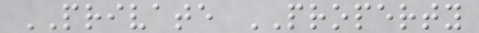PRIVATE PROPERTY
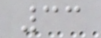33
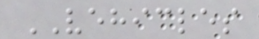VEHICLES
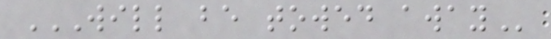WILL BE TOWED AWAY
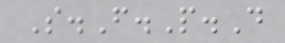S.F.P.D
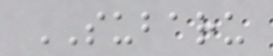SUBARU
